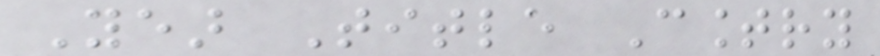Year Title Country
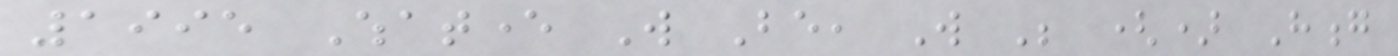1995 Whatever Will Be, Will Be () Hong
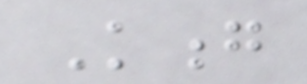Kong
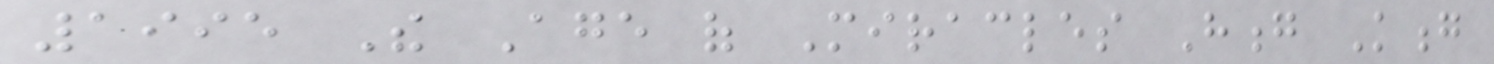1995 The Age of Miracles Hong Kong
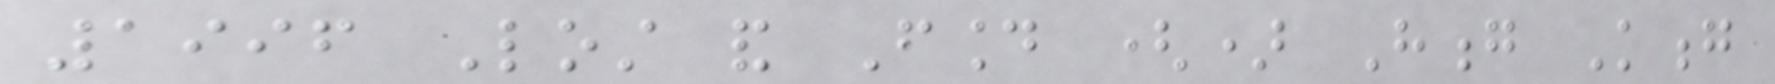1996 Lost and Found () Hong Kong
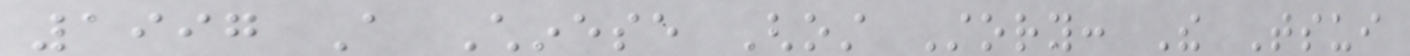1997 A Chinese Ghost Story: The Tsui
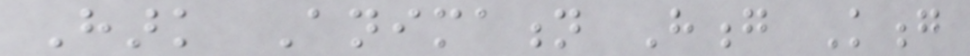Hark Animation Hong Kong
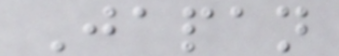Japan
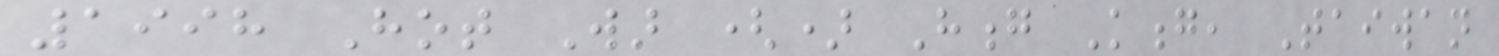1998 Hot War () Hong Kong, Taiwan
